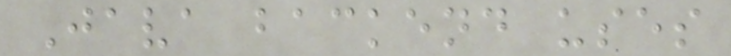Java backend uses
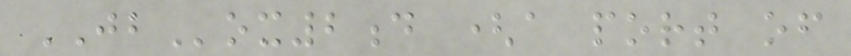JBox2d (a port of
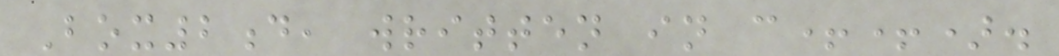Box2d, written in c++).
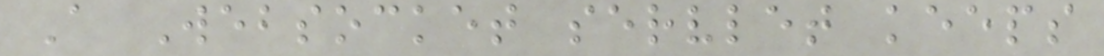A Websocket servlet keeps
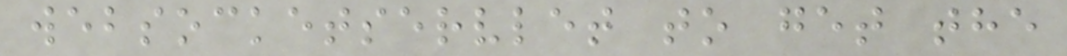websocketservlet to get the
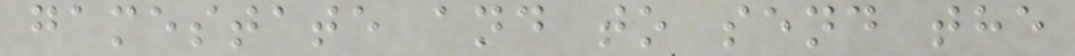gamestate and to send the
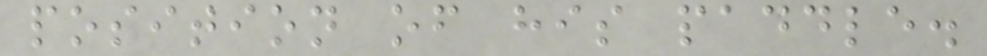position of his paddle.
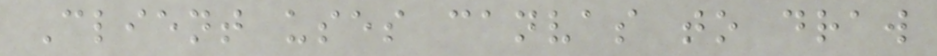Client uses canvas to draw
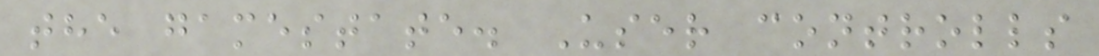the gamestate. User controlls
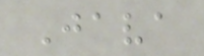Java
